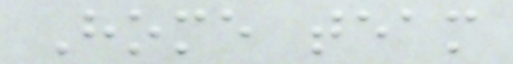Home team
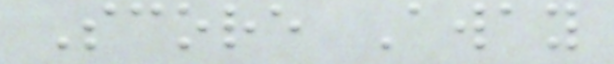Score Away
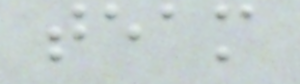team
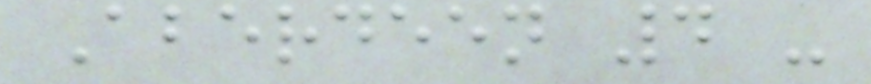Aberdeen 4 -
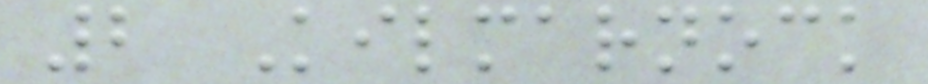2 Kilmarnock
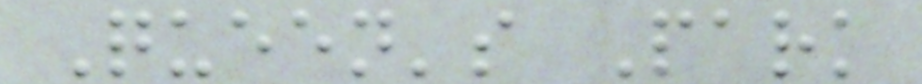Queen's Park
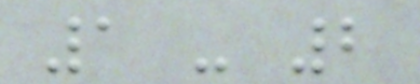1 - 2
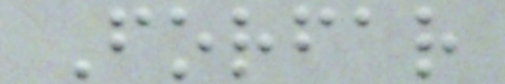Forfar
